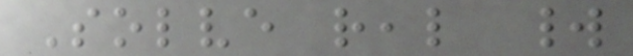Solve real world
